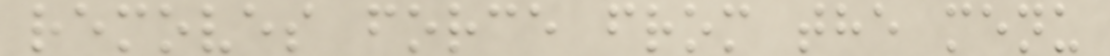removes force from the menu
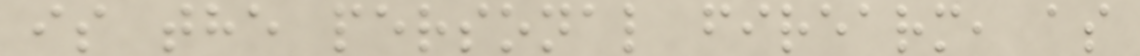is the personal firearm, as
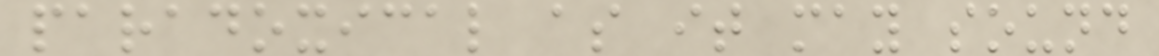paradoxical as it may sound
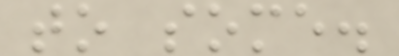to some.
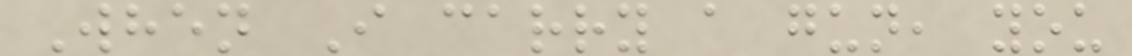When I carry a gun, you
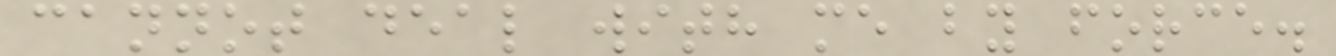cannot deal with me by force.
